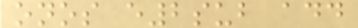onos e2sub add
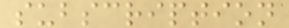subscription
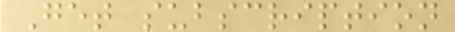Get subscription
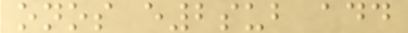onos e2sub add
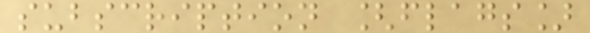subscription [flags]
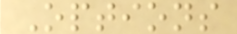Options
